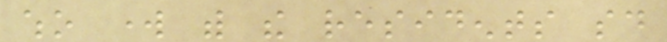who work with the residents said
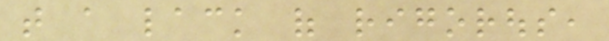that a lack of rigorous,
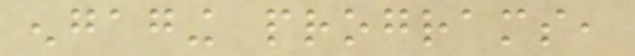engaging programs,
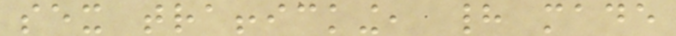sex trafficking, had made
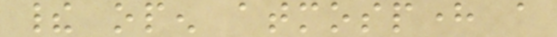their open atmosphere a
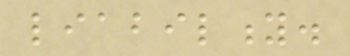liability.
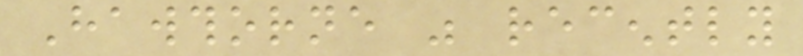Hawthorne was recently
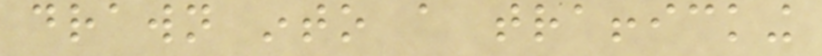drawn into a trafficking
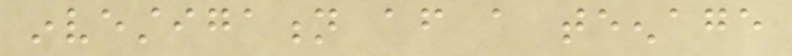investigation after a teenage
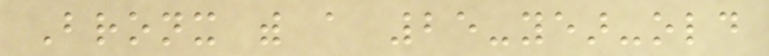Bronx with a 25-year-old
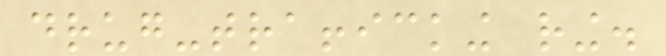drug-trafficking ring.
